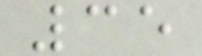35
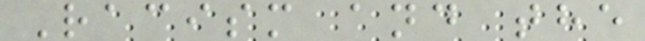Racism and the
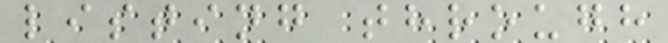listing through
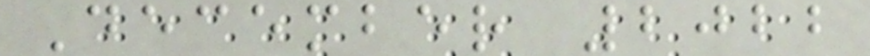December 2022
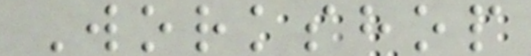Workshop
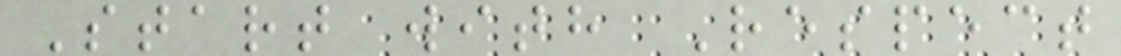Start with Respect
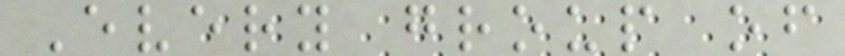Every group of
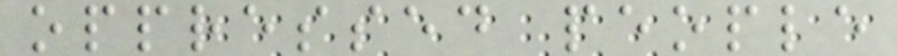oppressed people
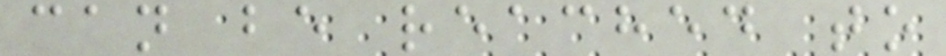can be reached to
